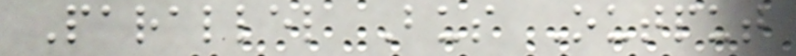Parallel Bus Output
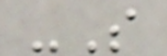-S
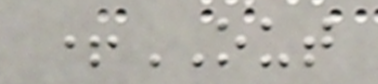+OUT
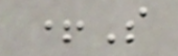+S
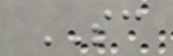SC
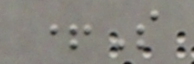+S
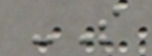-S
